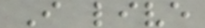I live
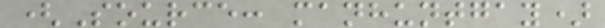(Source: manhuntgay)
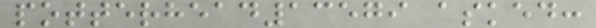potterhead13579 asked:
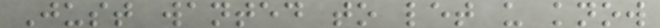Just wanted to let u know
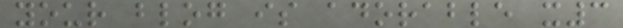your blog is adorable x3
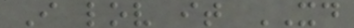I lov it XD
